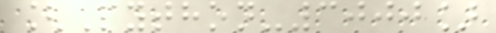[Python-3000]
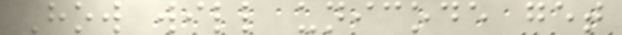How will unicode get
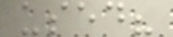used?
